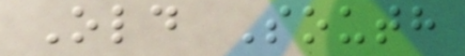Old South
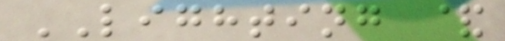LIGHTING &
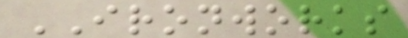IRONWORKS
